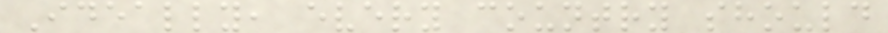Ideally, every country should
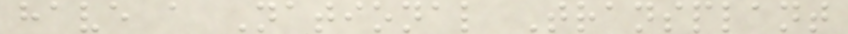have a National Transplant
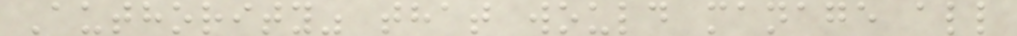Authority" that would manage all
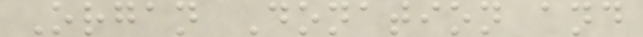Organ Donation and
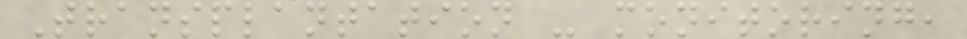Transplantation - monitoring,
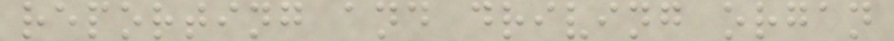reporting and driving organ
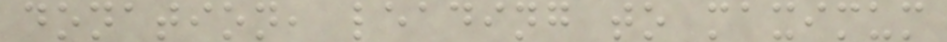donation, leading to maximum
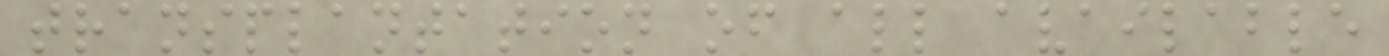transplantation of all available
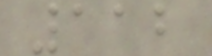112
